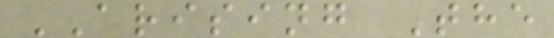ARISING The
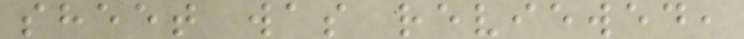sheet was reviewed,
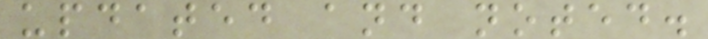updated and noted.
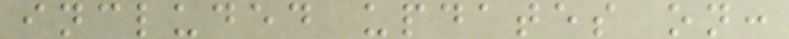included updates on:
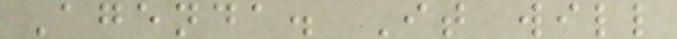Agenda. It will
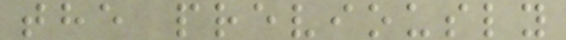the previously
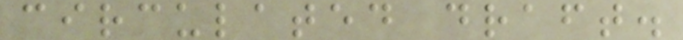circulated draft.
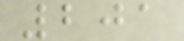201
